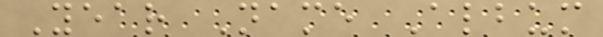Year Name Album
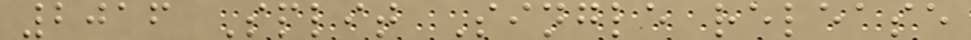2016 Split Single release
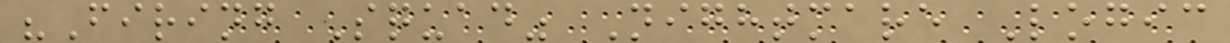"Firing Squad" Nightmare Logic
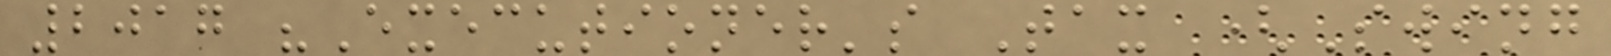2017 "Executioner's Tax (Swing
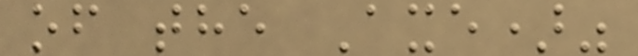of the Axe)"
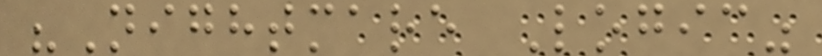"Nightmare Logic"
